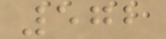572
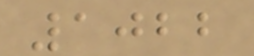1022
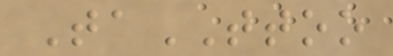TaTTOO
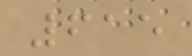615
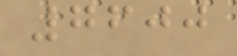7600
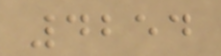4254
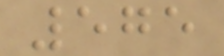575
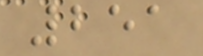251
